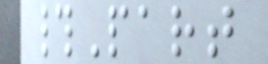#Part
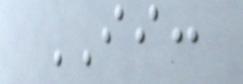II:
